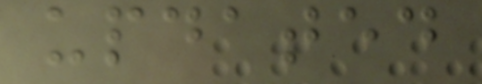updated
